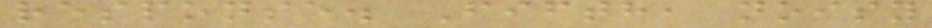response. Fifth, noisy
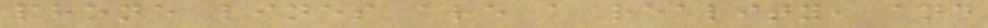phone lines are a reality, and
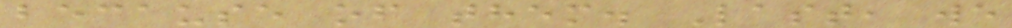because of them. Last, we
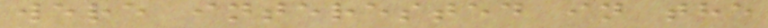were interested in the
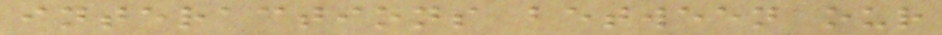interactions between our
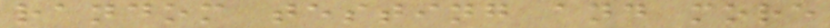random testing and more
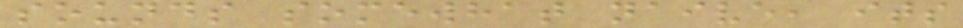sounds somewhat naive, its
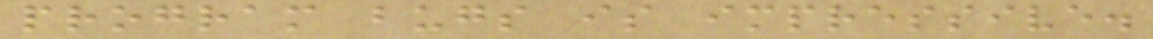program bugs is impressive.
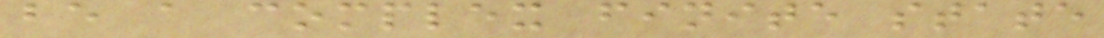be a complex finite state
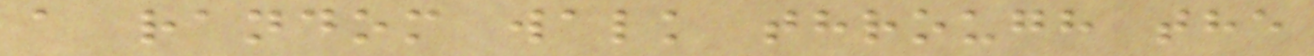a random walk through the
